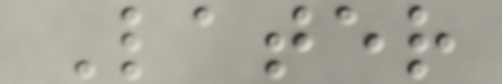Later
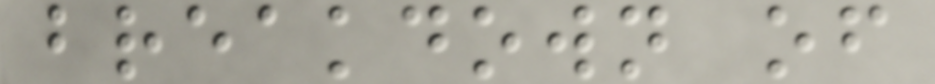breakdown of
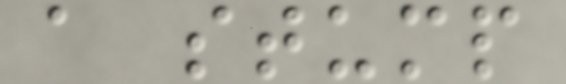a stump
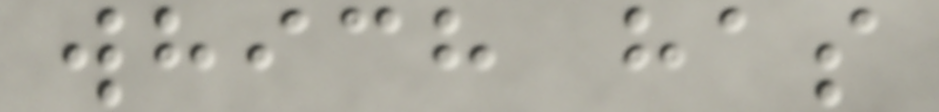which has
